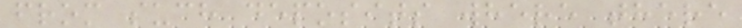from such deposits where there
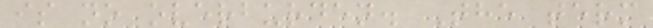is no overburden. The term
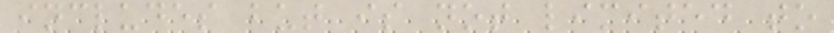includes but is not limited to
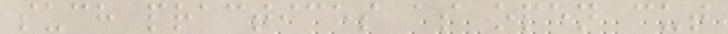such practices as open cut
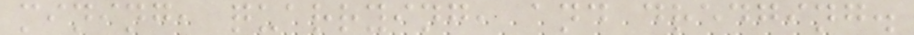mining, quarrying, and dredging.
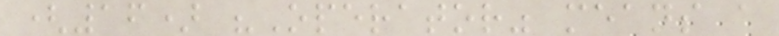(16) "Operator" means a
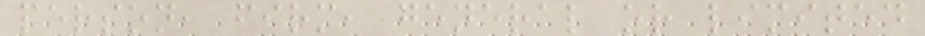person, firm, general or limited
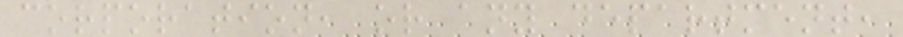corporation, or any department,
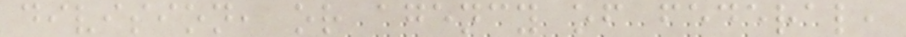division, or agency of federal,
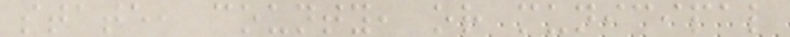state, county, or municipal
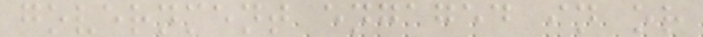government engaged in or
